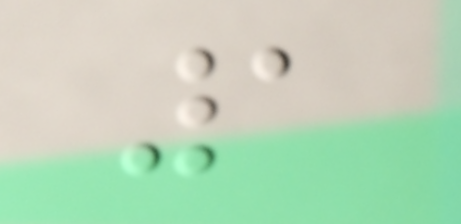1
